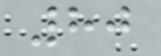80
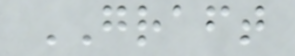GRAFT
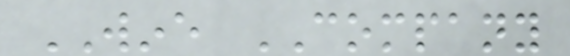WINE COMPANY
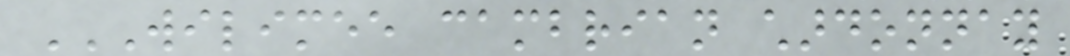WILIMEE CAMBRIAN CHARDONNAY
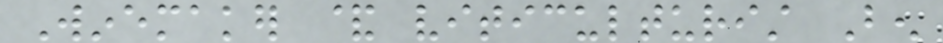Winemaker & viticulturist Ben
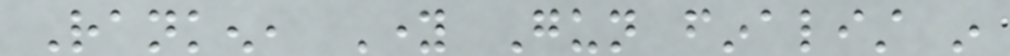Ranken, Young Gun finalist in
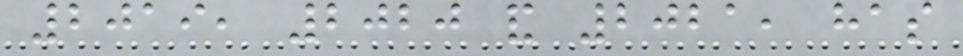2019, 2020 and 2021, has
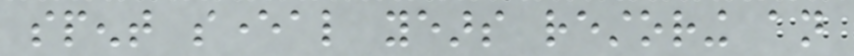spent several years restoring an
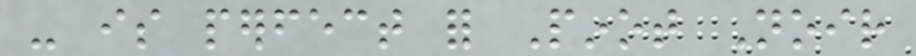- is perfect for Pinot Noir
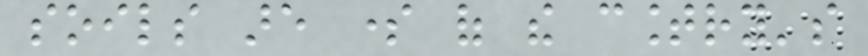soils are some of the country's
